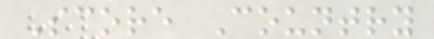Score Country
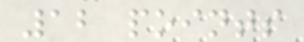12 points
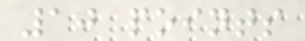10 points
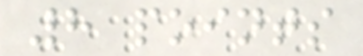8 points
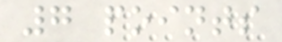7 points
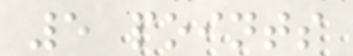5 points
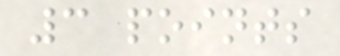3 points
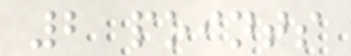2 points
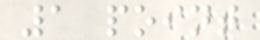1 point
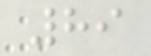89
